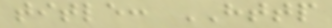title: HTTP
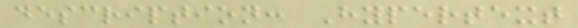description: Hypertext
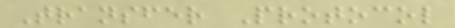Transfer Protocol
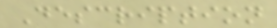Description
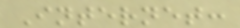Internet:
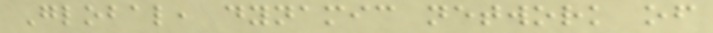Global, dynamic network of
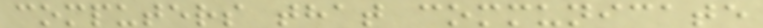computers that communicate
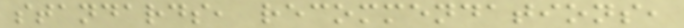standards, recommendations,
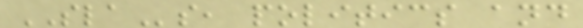SLAs, politics and
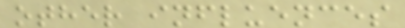other influences
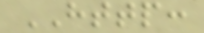HTTP:
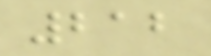212
